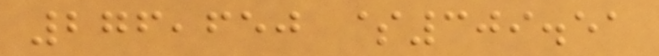276,650 $309.51
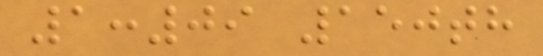1:09 150th
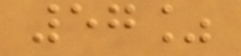57%
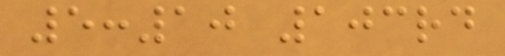5:10 103rd
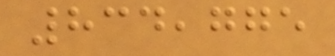834,775
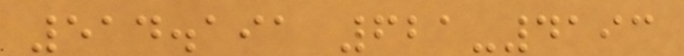514.191 621-4193
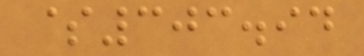$303.94
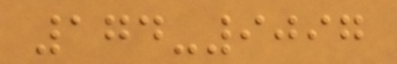174-9097
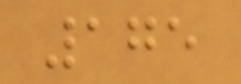175
